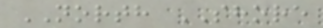NORTH SHORE
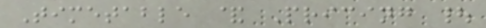Timetable & Pricing |
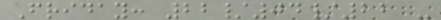Friday: 22/04/22 -
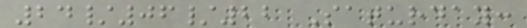24/06/22 Saturday:
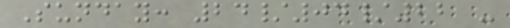Sunday: 24/04/22 -
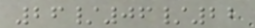26/06/22
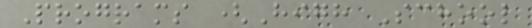Programs (High School
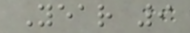Year 9
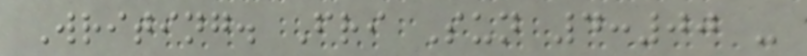Writing. Fri Sun 4:00 -
